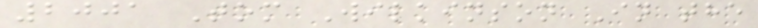2001 Tom Wilkinson In the
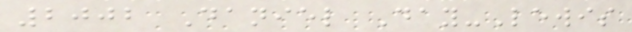2002 Daniel Day-Lewis
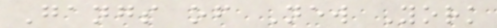Gangs of New York
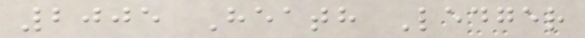2005 Heath Ledger
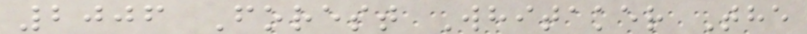2006 Forest Whitaker The
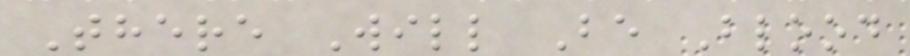There Will Be Blood
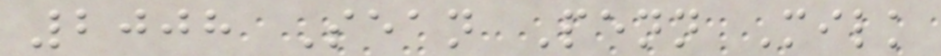2008 Sean Penn Milk
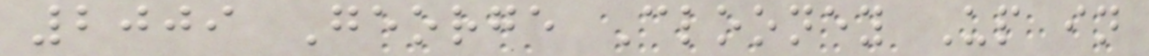2009 George Clooney Up in
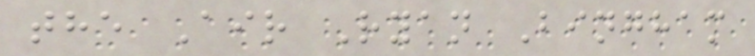the Air Ryan Bingham
